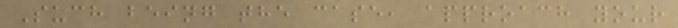Such being the case, approach your
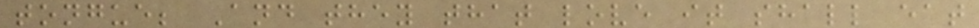tongue; And they that love it shall eat
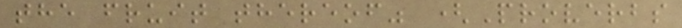the fruit thereof" (Proverbs
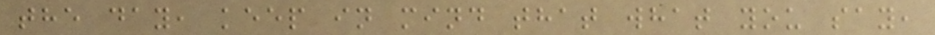the day, keep in mind that what you say,
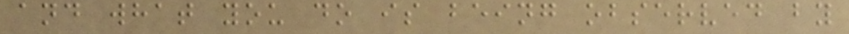and what you do is being observed by
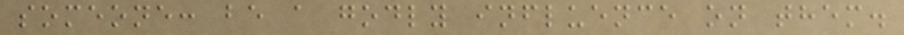someone: be a godly influence on them.
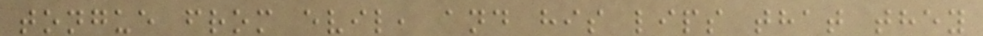tongue from evil, and his lips that they
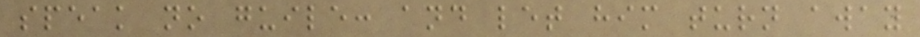speak no guile: and let him turn away
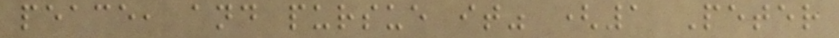peace, and pursue it" (1 Peter
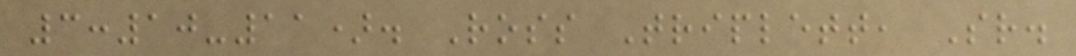3:10-11). Ross Triplett, Sr.
